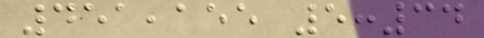451,155 5:34
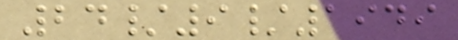24/9/1949
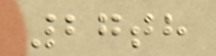27th
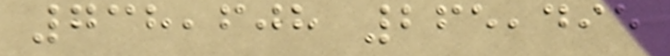738,608 265,495
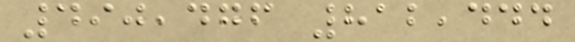490,476 812,444
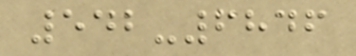542-6846
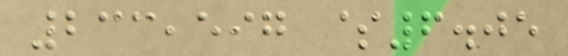233,597 $6.05
